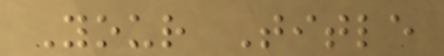Your Title
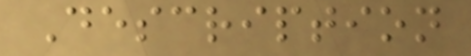Description
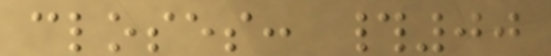closes: #00
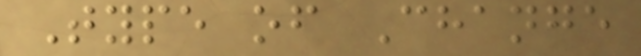Type of Change
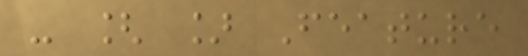- [ ] Feature
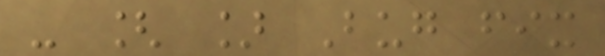- [ ] Bug fix
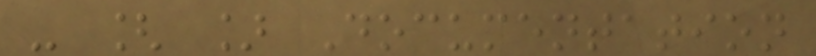- [ ] Documentation
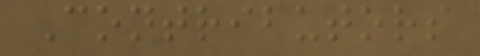Contributors
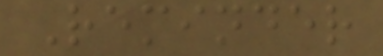Reminder
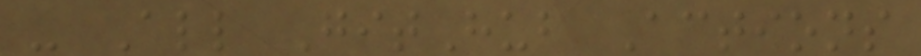- All GitHub Actions
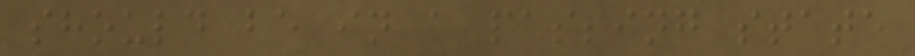should be in a passing state
